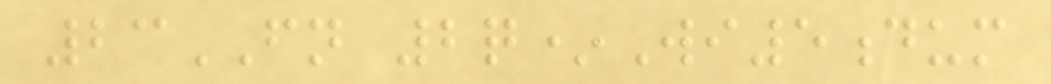23FN 2q*Wi5dum
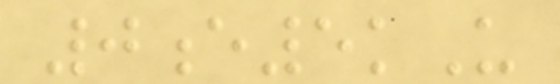0e5kU
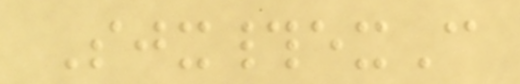Sjx#exC
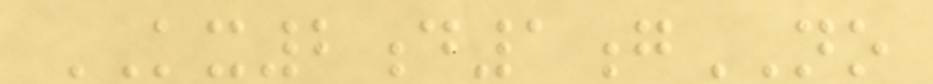KX2d1gNO
